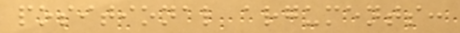positional arguments:
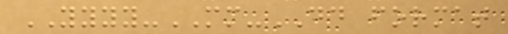YYYY-MM-DD format
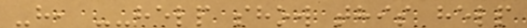-h, --help show this help
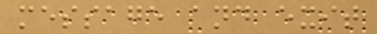message and exit
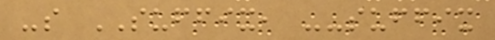-s SUFFIX, --suffix
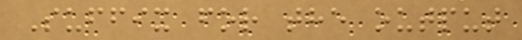Suffix for the output
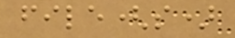file(s)
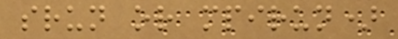srun or mpirun)
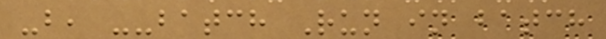-b, --batch Run in batch
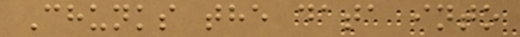Chunks the data into
